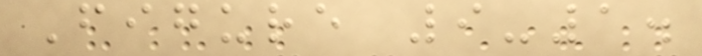Figure 9-1.
